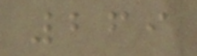269
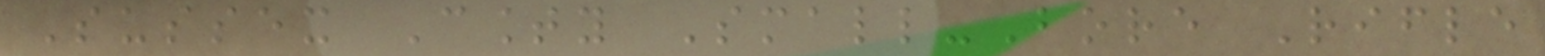Sussex County Small-Bore Rifle
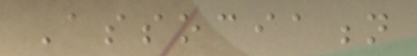Association
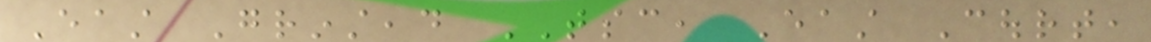East Grinstead TSC, East Court,
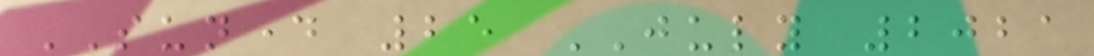SUNDAY 25 JULY 2021
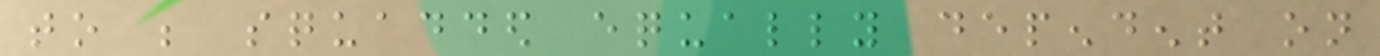to be squadded equally dependent on
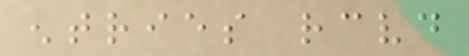entries received
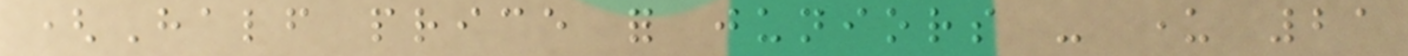(Half price for juniors - under 21
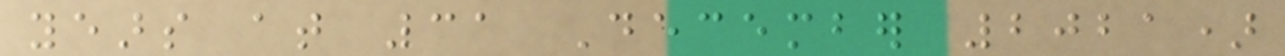years at 31 December 2021)
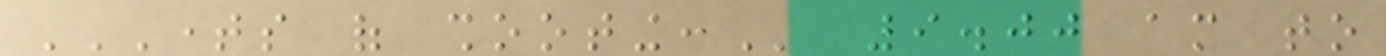TIMES OF SHOOTING: 9.00 am to
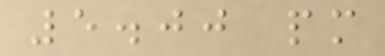5.00 pm
